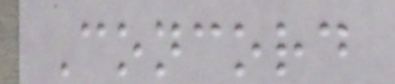Concord
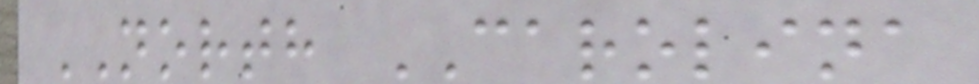NORTH CAROLINA
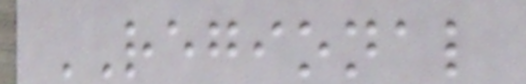REGIONAL
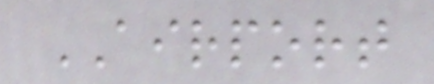AIRPORT
